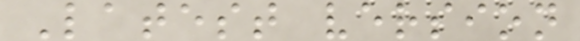Latest version
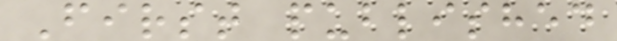First published
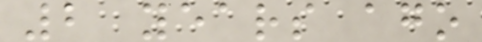2 years ago
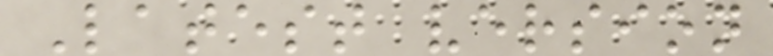Latest version
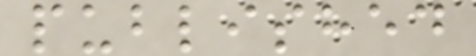published
